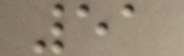51
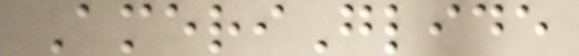AmeriGlide
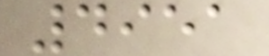4951
